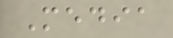Media
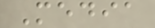Media
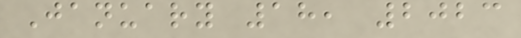January 18, 2023
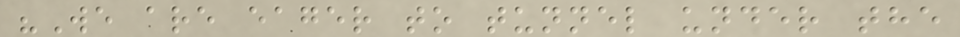"We are eager to tunnel under the
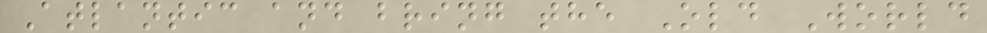Atlantic and bring the Old World
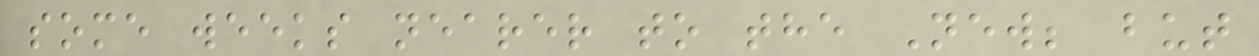some weeks nearer to the New; but
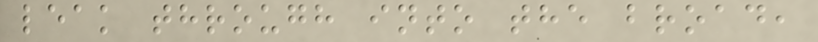leak through into the broad,
